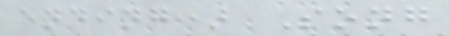ending) Song
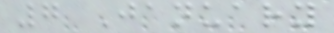7 January
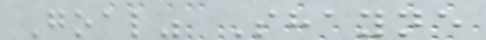Goal" Shayne
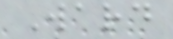Ward
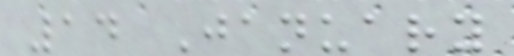14 January
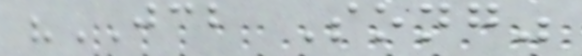"JCB Song"
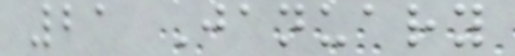21 January
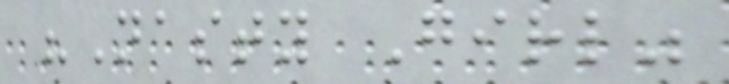"Nasty Girl"
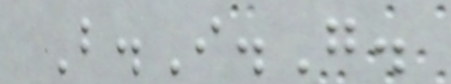B.I.G.
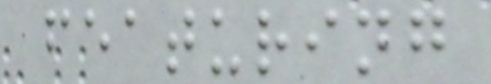featuring
